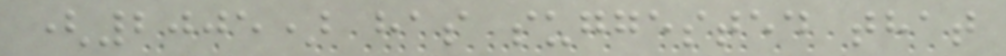(2005) has suggested that
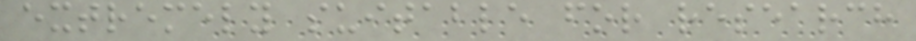extremely suitable for research
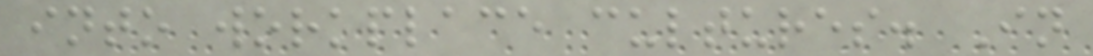into workplace cultures. In
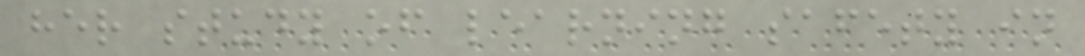her study of learning safety in
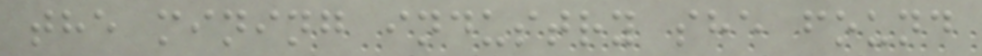the mining industry she found
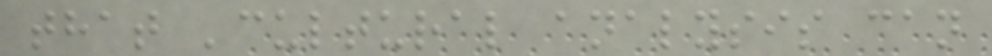that 'cultural analysis can
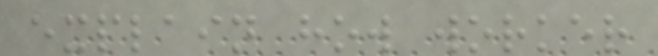explain how worker
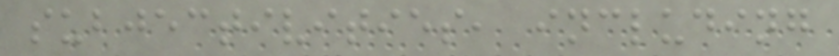subjectivities, including
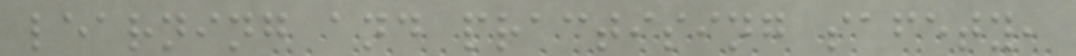learning and practising safety,
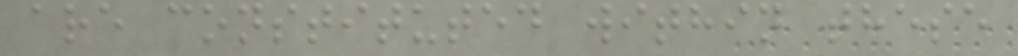are constituted within these
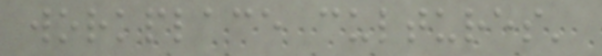workplace cultures'
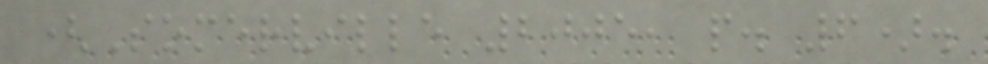(Somerville 2005, p. 6).
